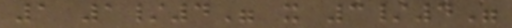1 1/4" x 3/4"
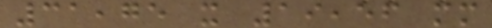31,75 x 19,56 mm
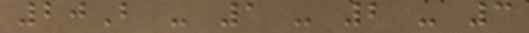20B - 1 - 2 - 3
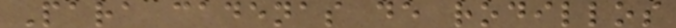Para cadenas de rodillos
